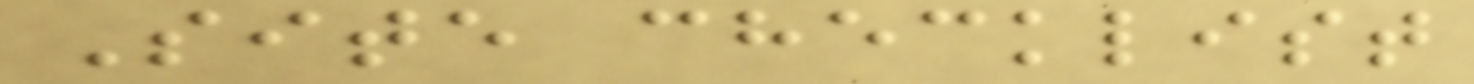Site checklist
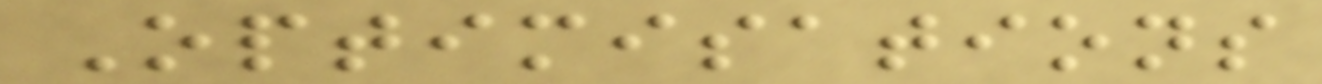Optimisations
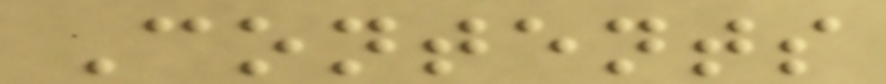Contents
